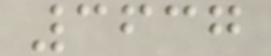3637
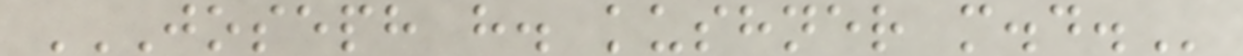JOSEPH H. KUSHNER M.D.
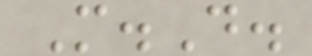M.D.
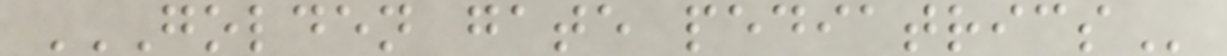GOLDEN GATE PEDIATRICS
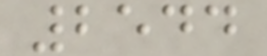2544
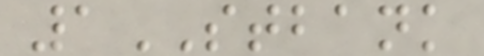1STBANK
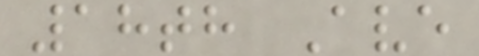18th Ave
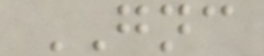GNC
